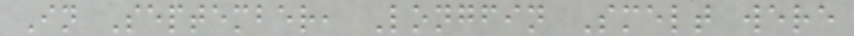In September, Longfin Smelt were
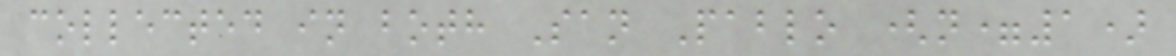collected in both San Pablo (n=1)
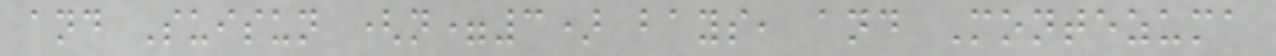and Suisun (n=3) bays, and Montezuma
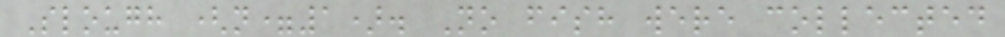Slough (n=1). No fish were collected
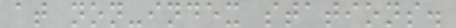at non-index stations.
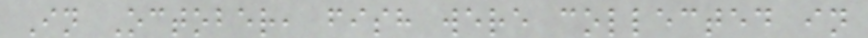In October, fish were collected in
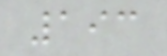193
